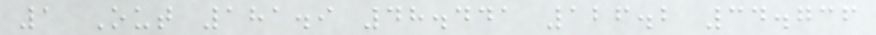1 Out 181.9 48.441 126.2 34.736
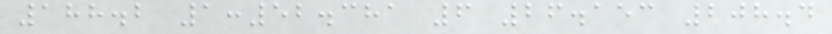188.2 1:52.381 6 26.153 208.4
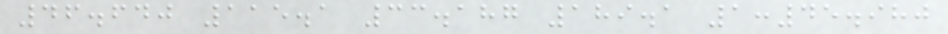46.640 115.1 33.187 189.1 1:45.980
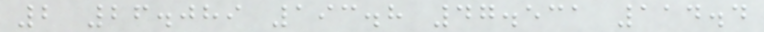2 26.089 193.8 47.531 114.4
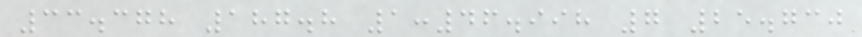33.378 187.8 1:46.998 7 25.730
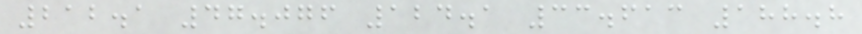212.1 47.076 124.1 33.613 188.8
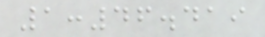1:46.419
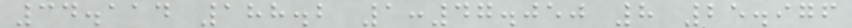34.114 188.2 1:47.050 8 25.976
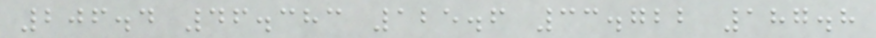206.4 46.383 125.6 33.722 187.8
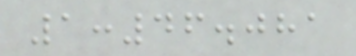1:46.081
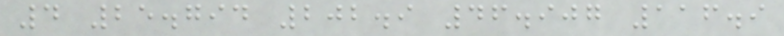4 25.794 202.9 46.907 116.9
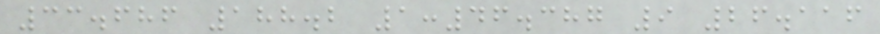33.686 188.2 1:46.387 9 26.116
